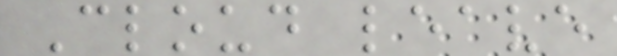Cloud leave
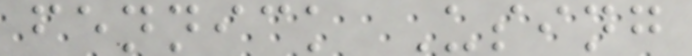fennick Using
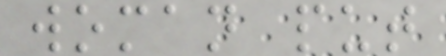woman put
